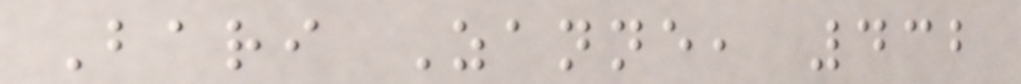Bari Zanne, 432
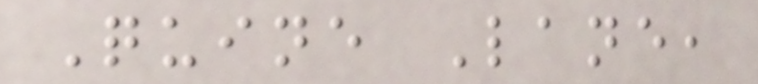Quine Lane,
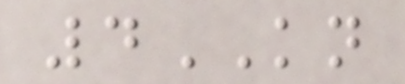4KN
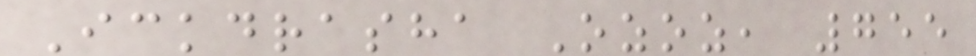Ickdrasha Ozoz, 755
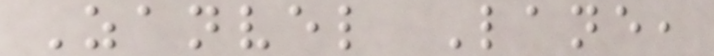Zanvel Lane,
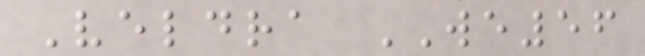Veldra WE56
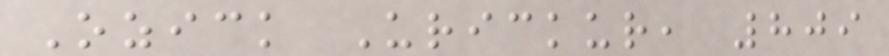Ozick Urickur, 809
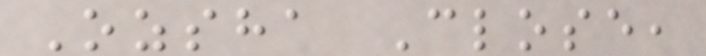Ozsha Close,
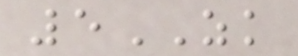5ZK
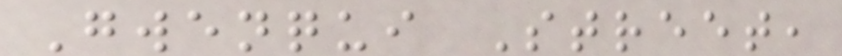Gwenqui Street,
